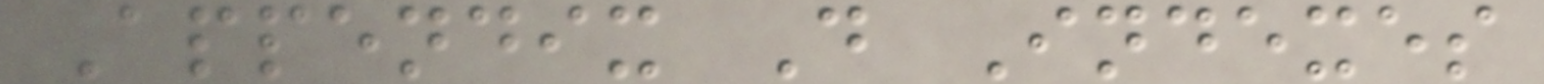Appendix D Indexes
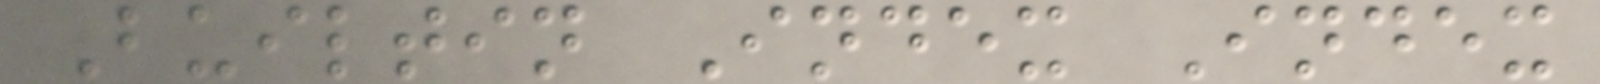Builtin Index Index
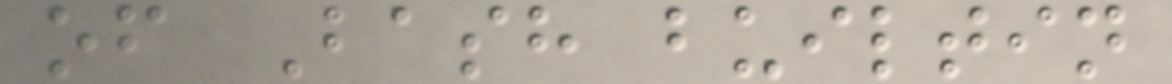of Bash builtin
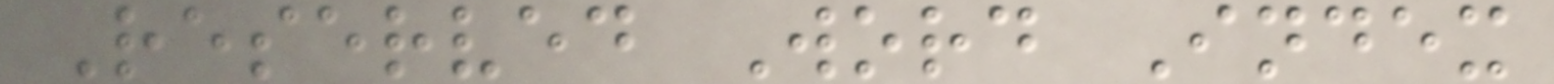Reserved Word Index
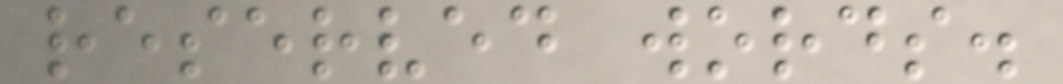reserved words.
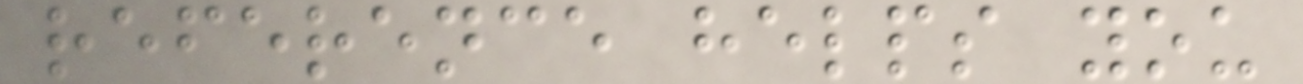reference helps you
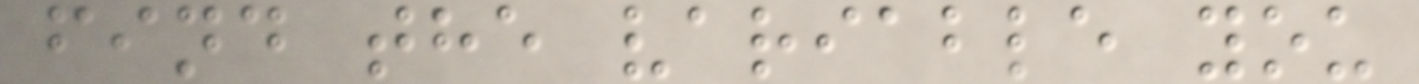find the variable you
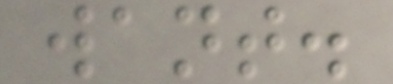want.
